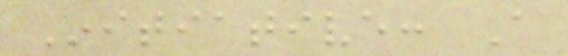Initiative: A
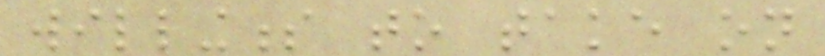willingness to take on
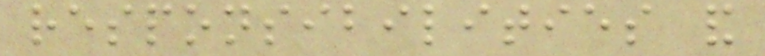responsibilities and
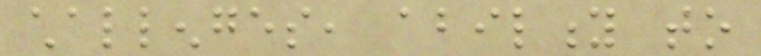challenges, ability to
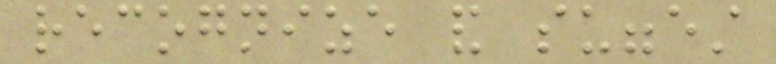recognize and suggest
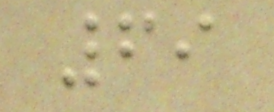69
